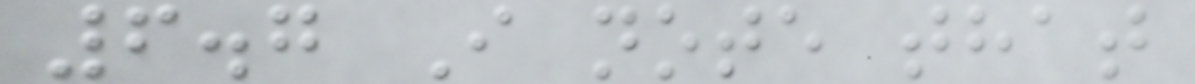6.7 I note that
